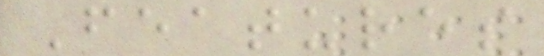Features
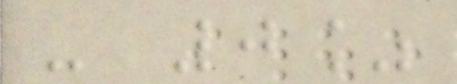- 0%
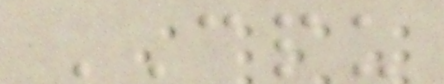CPU
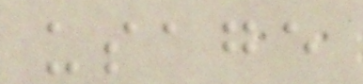usage
